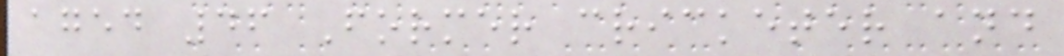aged 46 Former cricketer and
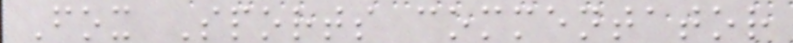Fox Sports commentator
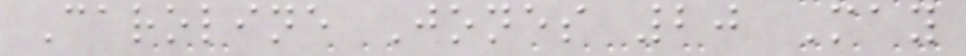Caroline Jones 20 May
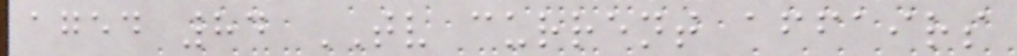aged 84 TV current affairs
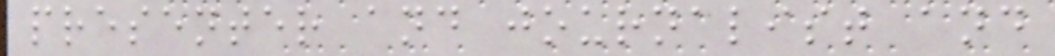presenter and journalist and
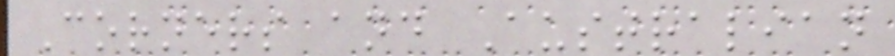Corners and Australian
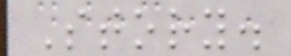Story.
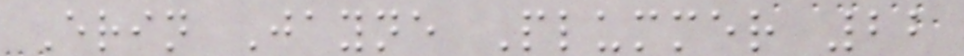Erin Jayne Plummer 22
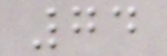74
